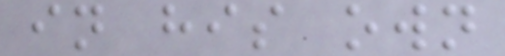in his own
